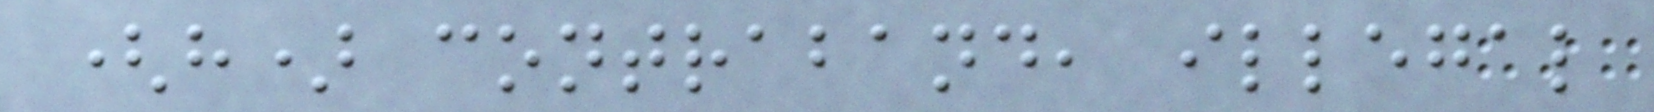(h) contraband, illegal
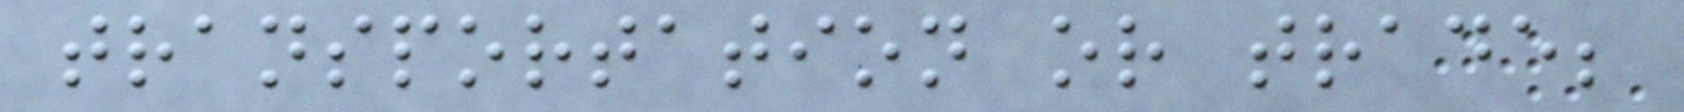transportation or trade;
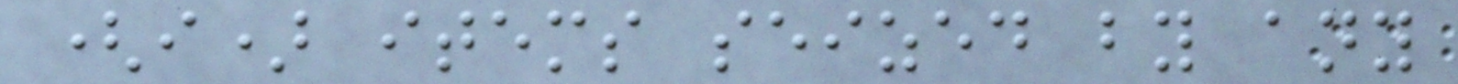(i) items seized by any
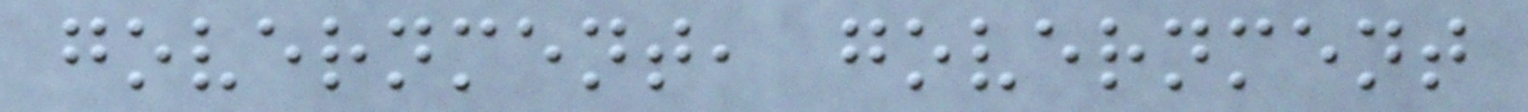government, government
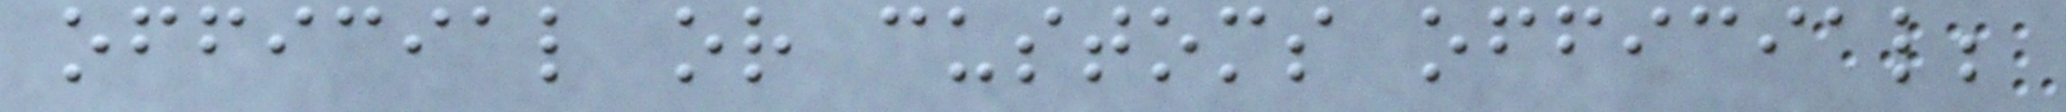official or customs official;
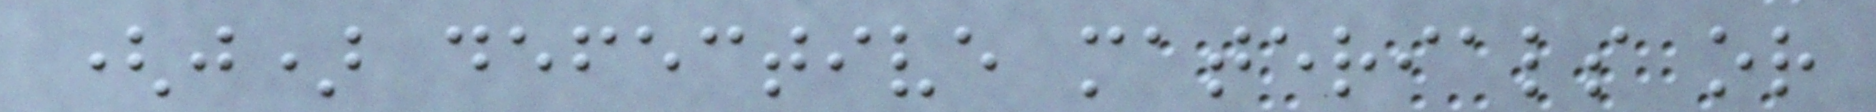(j) defective materials or
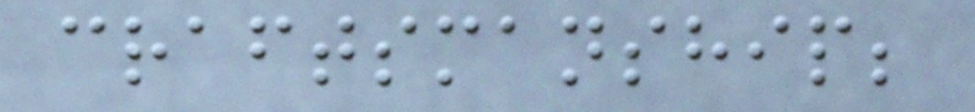craftsmanship;
